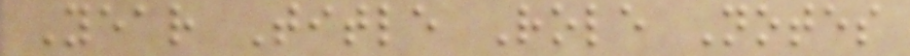Year Title Role Notes
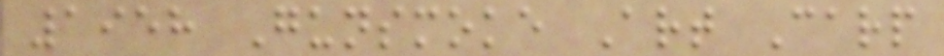1958 Gunsmoke Art Carp
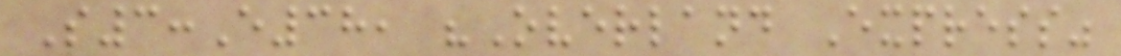S3:E38, "Overland Express"
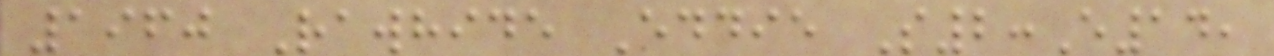1960 Rawhide Eddie S2:E14,
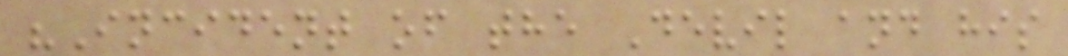"Incident of the Devil and his
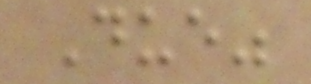Due"
